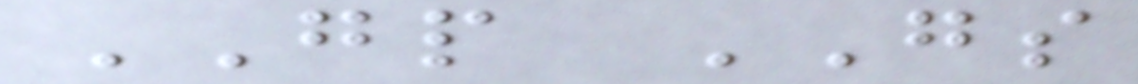GP GS
